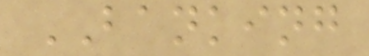BANKING
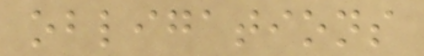obligations
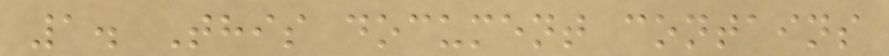1. This document contains
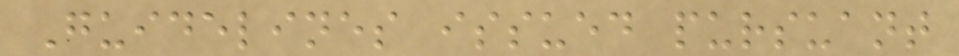Guidelines issued pursuant
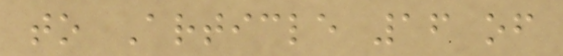to Article 16 of
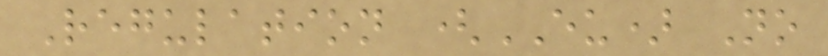Regulation (EU) No
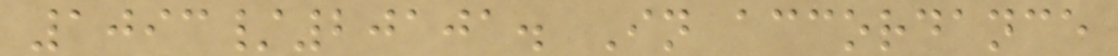1093/20101. In accordance
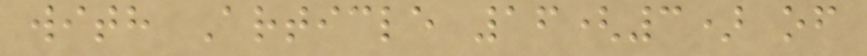with Article 16(3) of
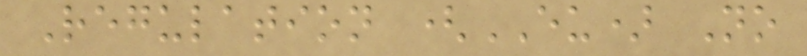Regulation (EU) No
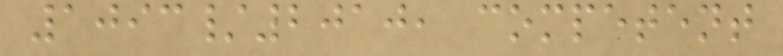1093/2010, competent
